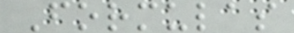Formulas
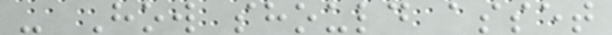- How should asset
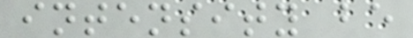intensity be
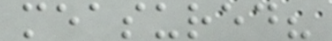measured?
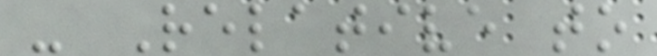- Relative to
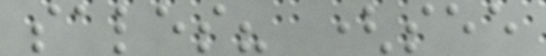sales? (see
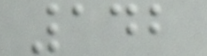142
